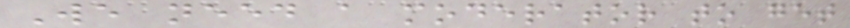We need a moderator to get
